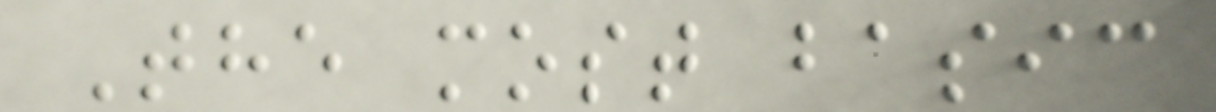The most basic
